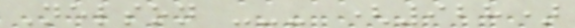Nelson --- (928)
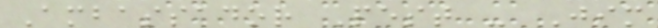Ambassador Pest - Jim
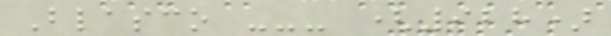Blasco --- (928)
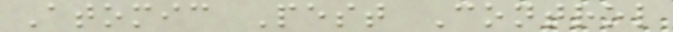Atomic Pest Control
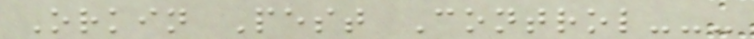Orkin Pest Control---
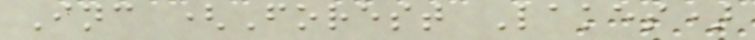Inc (Forest Lakes)
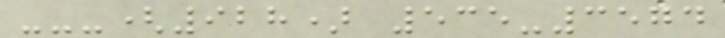---(928) 535-3574
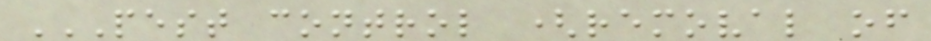PEST CONTROL (REMOVAL OF
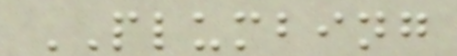PLUMBING
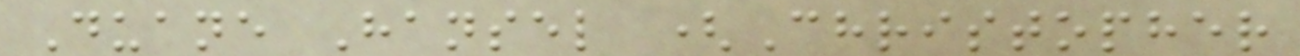Duane Hansel (Christopher
